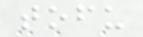tofu
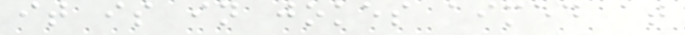it is in jokes aimed at
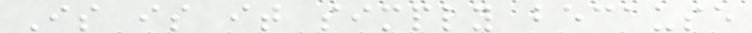Is is it simply because
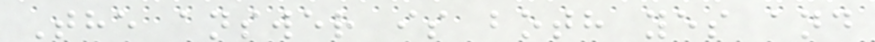The answer is both yes and
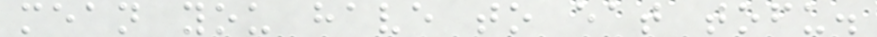mean you have to eat tofu.
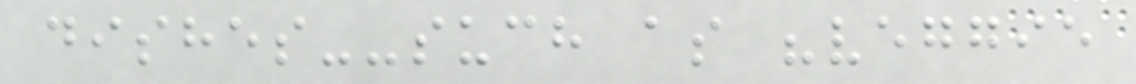dishes--such as "veggie
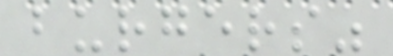burgers"
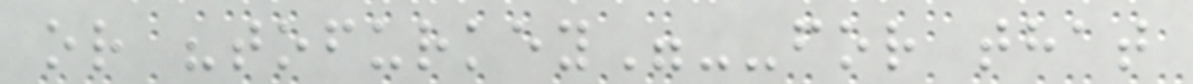or "tofurkey"--for that
